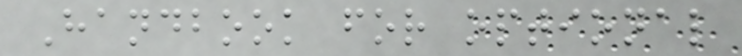Handbook for optional
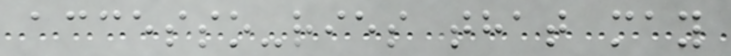accesso-ries that may
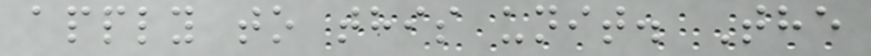apply to this unit. The
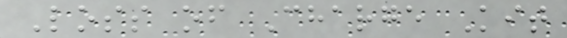Loss of Charge Kit
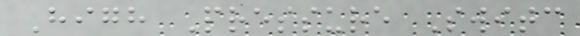High Pressure Switc
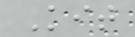Kit
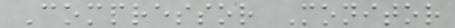Compressor Monitor
